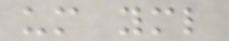um yml
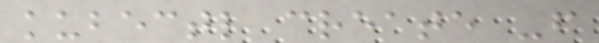kubectl create -f
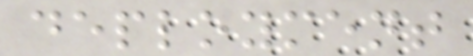deployment
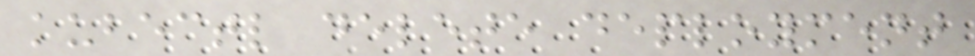kubectl delete deployment
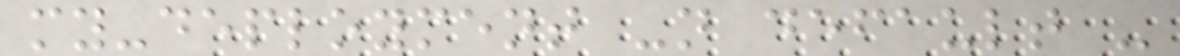my-deployment -n default -
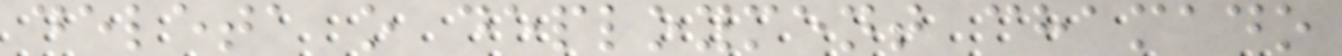deleta o deployment chamado
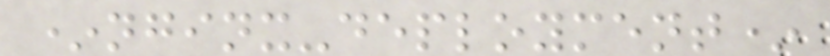*nginx-deployment*
